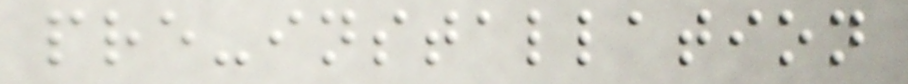pre-installation
